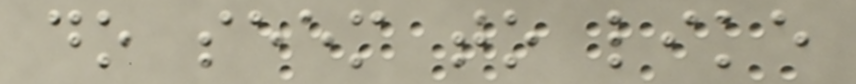do seem to like
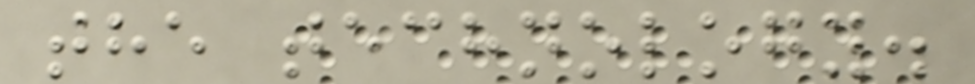the technology.
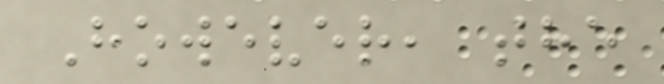However, the
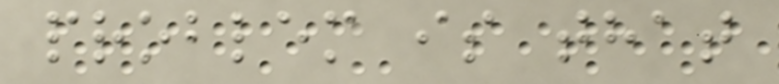problem is that
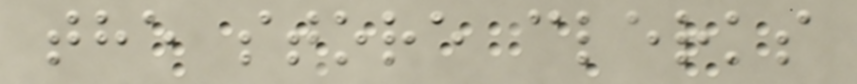the store clerks
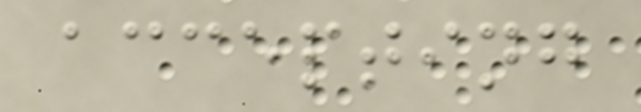accepting
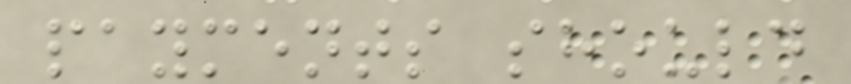payments should
